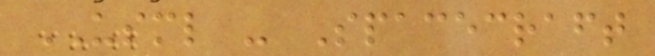USML - Spacecraft
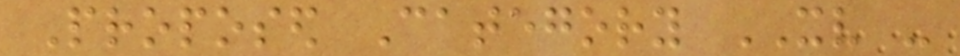Proposed Category XV -
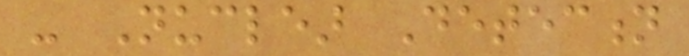- Nuclear Detection
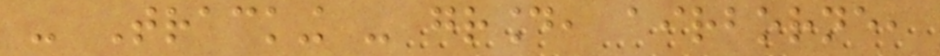- Tracking - ground, airborne,
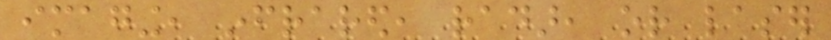imaging, infrared, radar, or laser
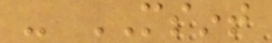- MSINT
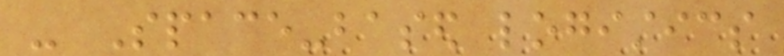- Space-based logistics
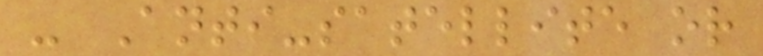- Anti-satellite or
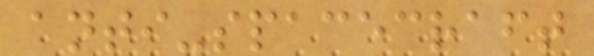anti-spacecraft
